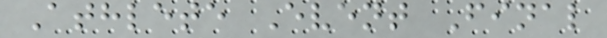Athlete Event Final
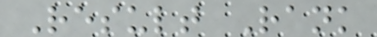Result Rank
